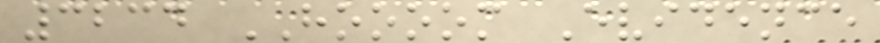3234 HOOOOM Evidence
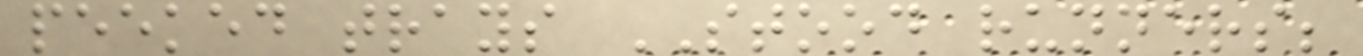peeked trays STOOD runners;
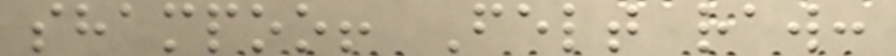shampoo! Felt raw:
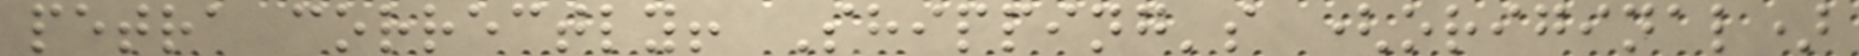petra correctly! Shipping's (original)
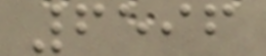6596
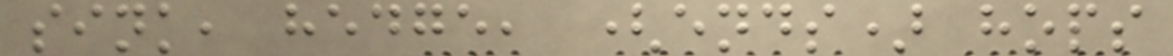sink, hedge, (ends) hops
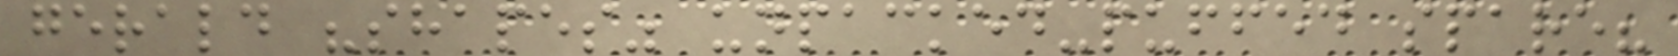gerald "shapes" unpacked-puffed spare?
